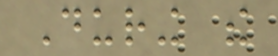During the
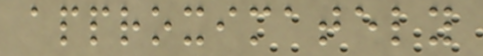approximately
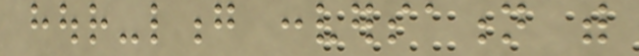hour-long conversation with
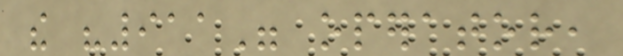the "911" operator,
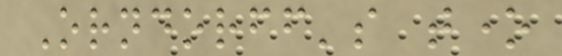Orndorff's tone
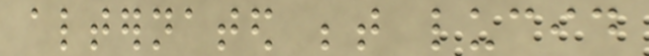alternated between lucid
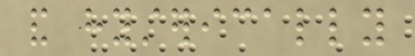and hysterically
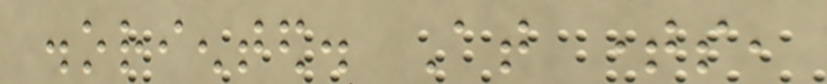disoriented. At times,
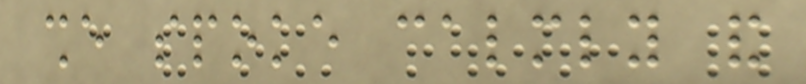she spoke calmly and
